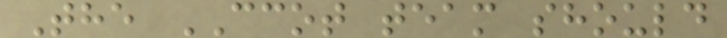The CCOT team should
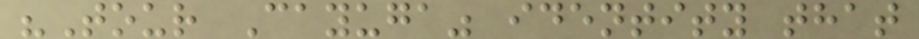"Tour Cayuga" identity that
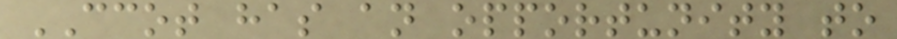CCOT has an opportunity to
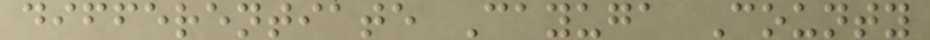differentiate Cayuga County
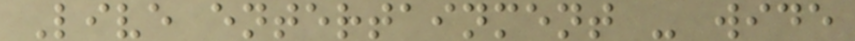Live entertainment - wide
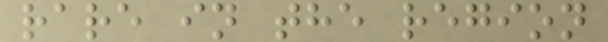rare in the region
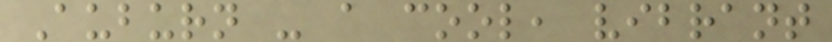Auburn - a cool, vibrant
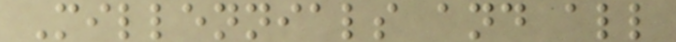Millennials and all
